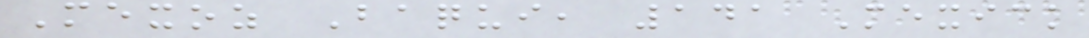Mexoz Baqui, 141 Mexick
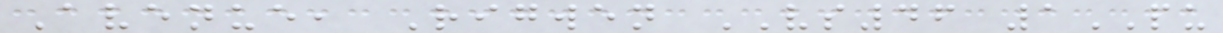Avenue, Rigwen VS46 1PU
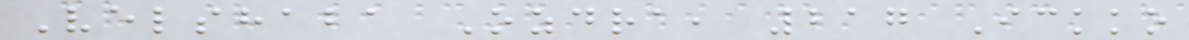Velshaba Ozdra, 217 Ickko
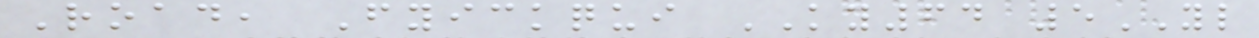Road, Fyickqui KY64 5YL
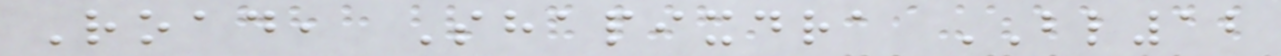Road, Shapixdra BL12
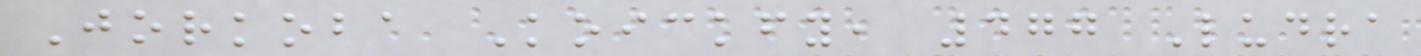Jorkoba Koickfy, 477 Ludra
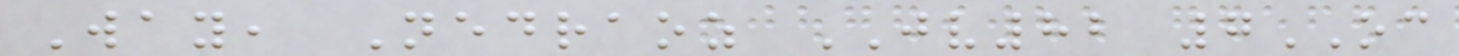Way, Nedraoz JV82 7OC
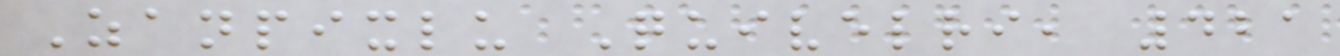Zanpixlu Quivelri, 421
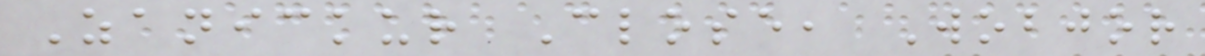Zanickur Close, Wobjor
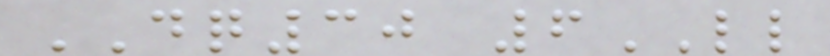DQ30 6LL
